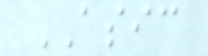ASIC
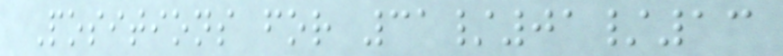Positions for 31/01/13
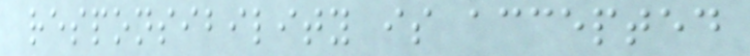responsibility is accepted
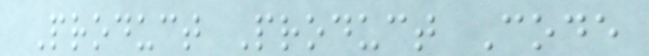Product Product Code
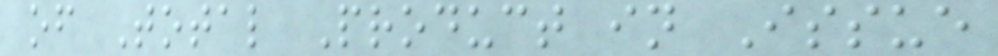of Total Product in Issue
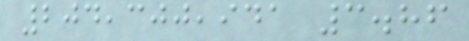204,300,941 3.86
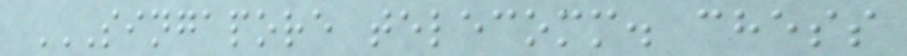SINGAPORE TELECOMM. CHESS
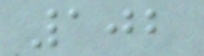102
